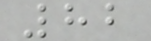82
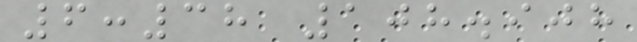6:38 108.908
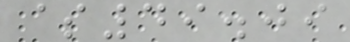$49.09
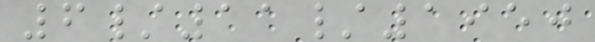6/11/1950
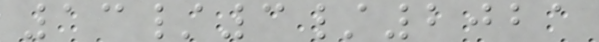13/3/2021
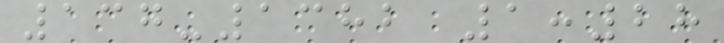137-1382 1:28
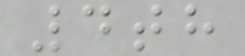4th
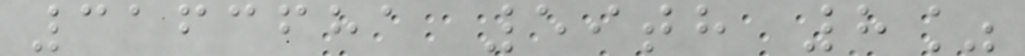3163681 59th 8%
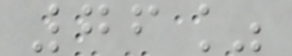76%
